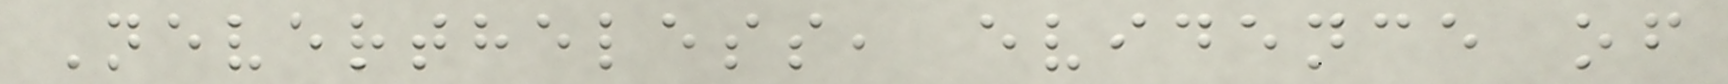Nevertheless, evidence of
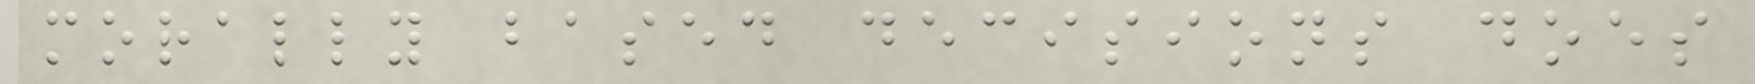morally based decisions does
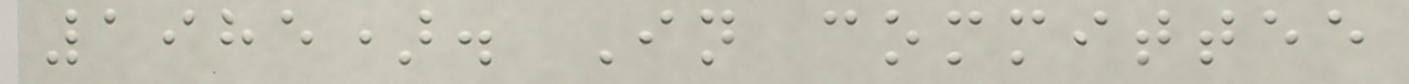1985). In committee
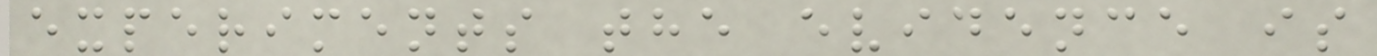experiments the evidence is
